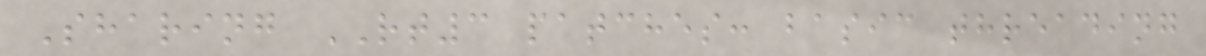Sharing RT3 patches: basic threading
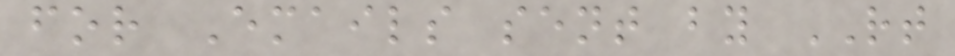for Emails sent by RT
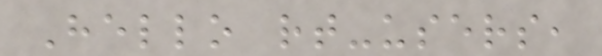Hello rt-users,
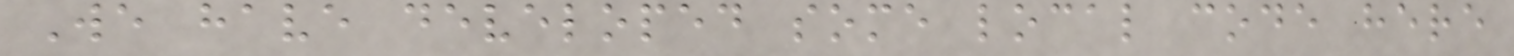We have developed some local code here
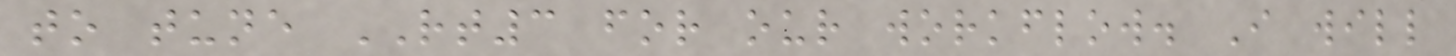to tune RT3 for our workflow. I will
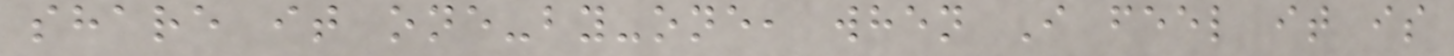share it one-by-one, when I feel it is
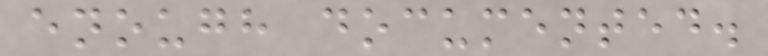enough documented.
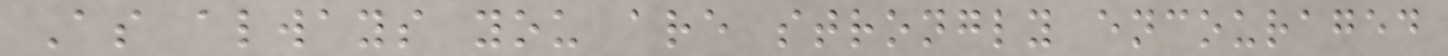As always you are strongly encouraged
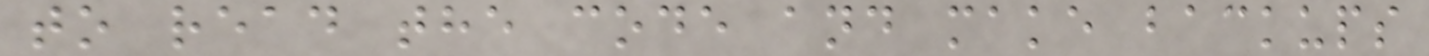to read the code and make backups
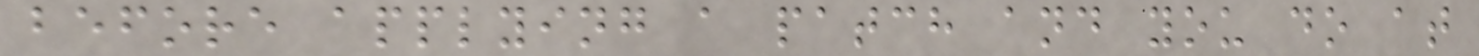before applying a patch and you do at
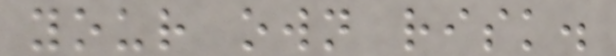your own risk.
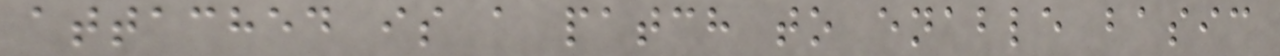attached is a patch to enable basic
